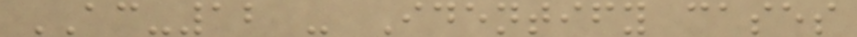AC-12 - Identify cases
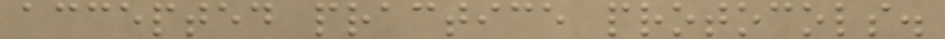accepted practice protocols.
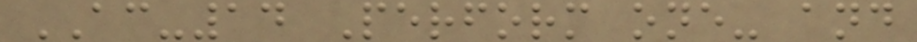AC-14 Perform one- and
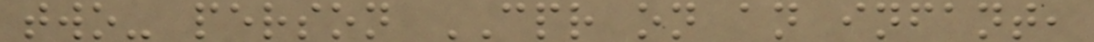two- person CPR on an infant,
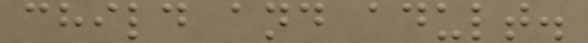child and adult.
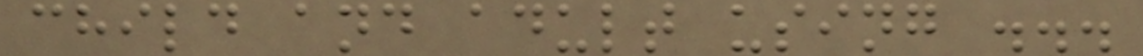child and adult using ...
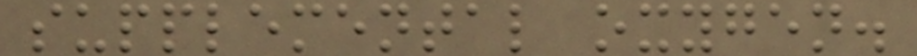supplemental oxygen.
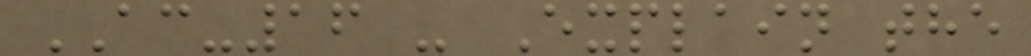AC-16 - Explain the
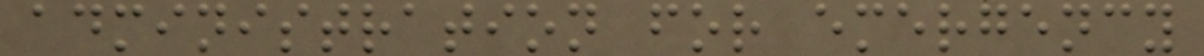administration for emergency
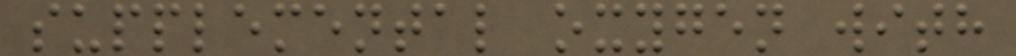supplemental oxygen with
